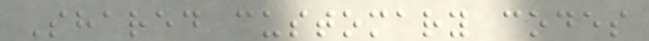Shared customary codes
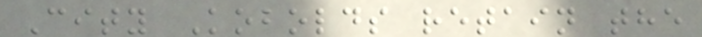City Kobolds retain the
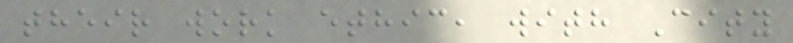their work ethic, with City
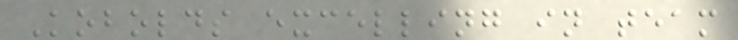Kobolds excelling in team
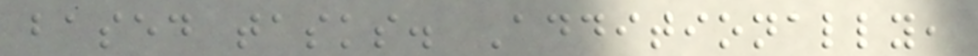based tasks. Additionally,
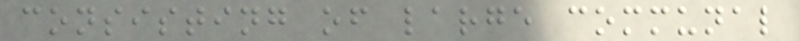consisting of large communal
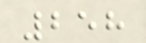258
